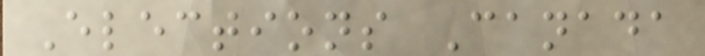Elections Canada
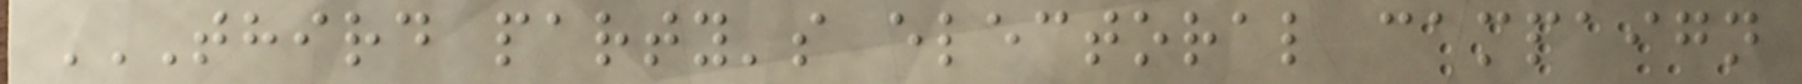THIRD PARTY'S ELECTORAL CAMPAIGN
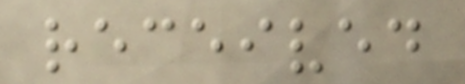received
